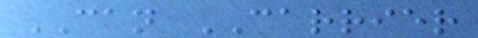CAN CARRIER
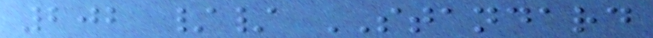202 // STANDARD
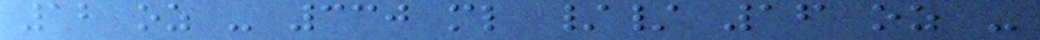12 oz - 330 ml // 16 oz -
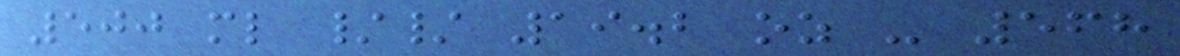500 ml // 19.2 oz - 568
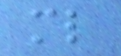ml
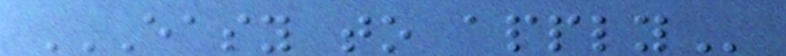EASY TO APPLY
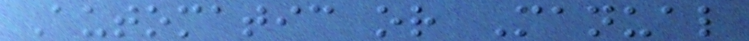Automatic or Manual
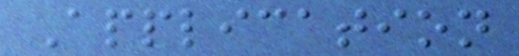Application
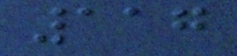117
